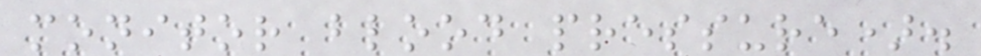monitor blood pressure).
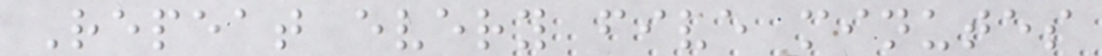Repeat every five minutes
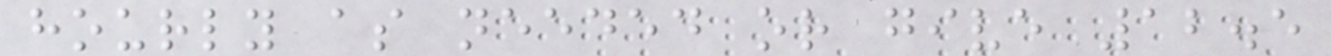hourly as needed or give 12.5
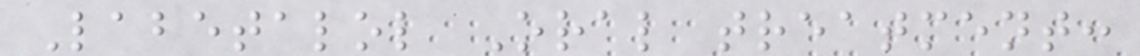Labetalol Oral treatment:
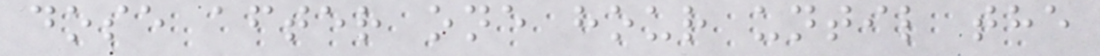dose after one hour until the
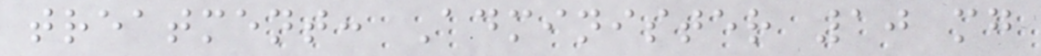treatment: Administer 10 mg
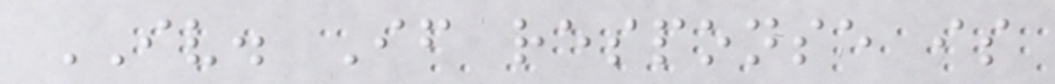IV. If response is
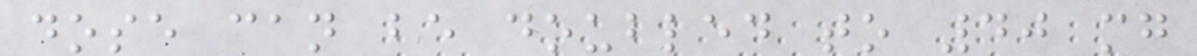dose can be doubled to 40 mg
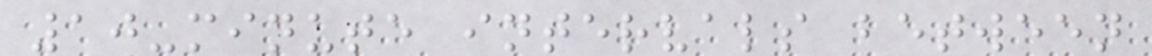10-minute intervals between
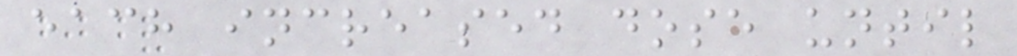each increased dose until
